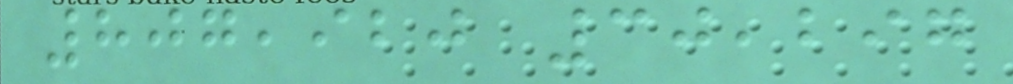807,920 30,297
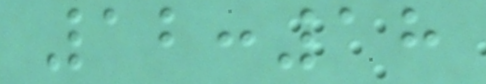12:18
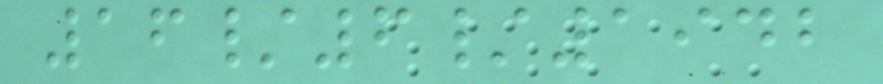16/6/1942
